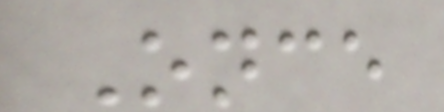Once
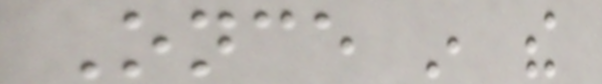Once in the
